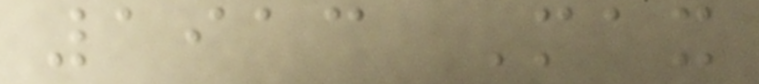1913 Max
